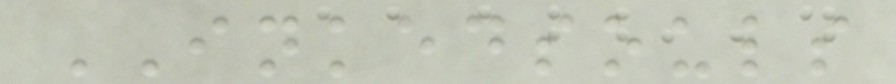INKEDSOULS
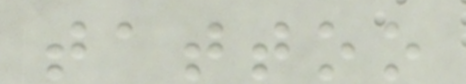tattoo
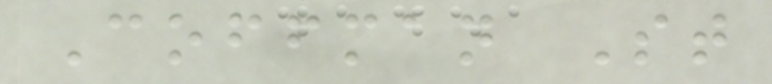Coffman St
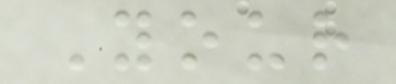Your
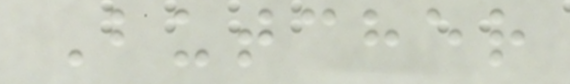Butcher
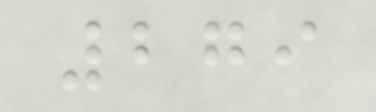279
